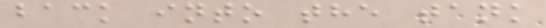back into the tank
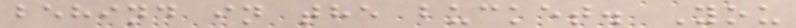behind in the bucket. You
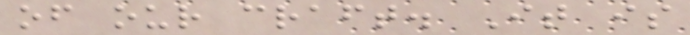of our craft. It is
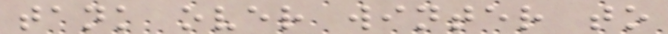tank over winter to
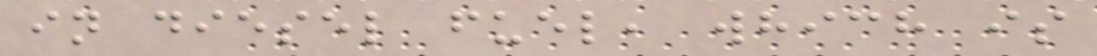in diesel fuel, which is
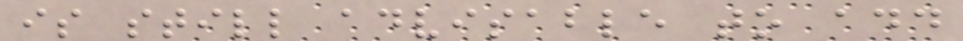is still advisable to add
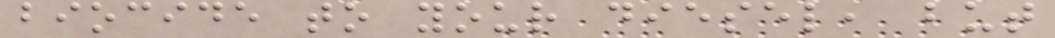biocide to your diesel, but
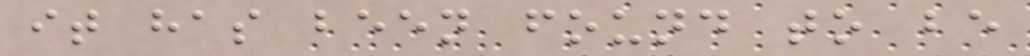it has been found to be
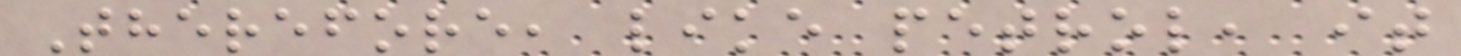Therefore, like petrol, it
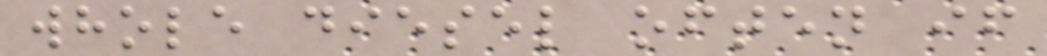whole diesel often if
